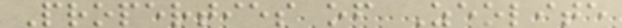Properties of Zeolite
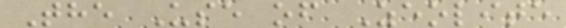The Use of Zeolite
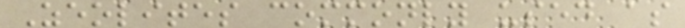Zeolites commonly used as
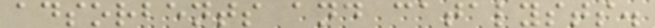adsorbents and catalysts.
